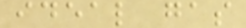ideal gas
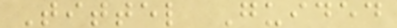Tittel Guided
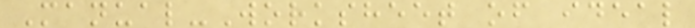Manual-Worksheet of ideal
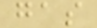gas
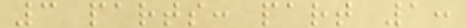3 parts: part 1:
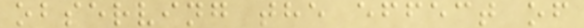observing the effect of
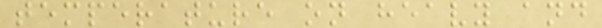temperature on heavy and
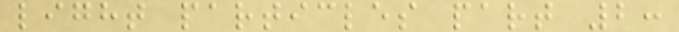light particles part 2:
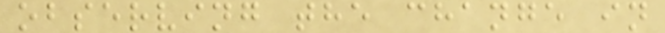observing the change in
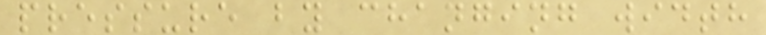pressure by changing width
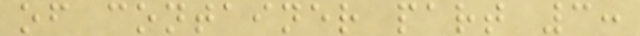of container part 3:
